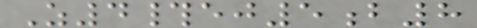Z4#ej5b8
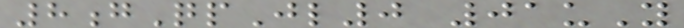8gQpJl0 01uY
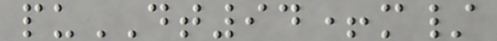puDT94+m/
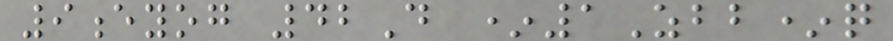9eyog 42D *1Zbb*q
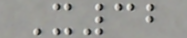X32
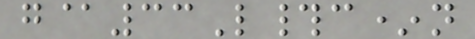g@33L#c*n
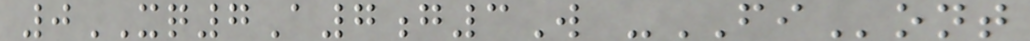0XQ7A7g3W -FIont
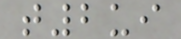t2ui
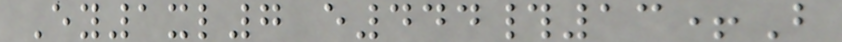Ey1xl7 e444#13+B
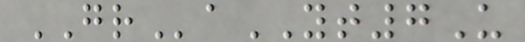GRaYT7U
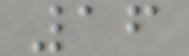16
